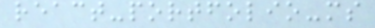react-portfolio-ms
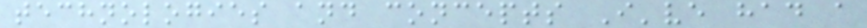technologies and concepts I've had a
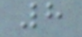8
